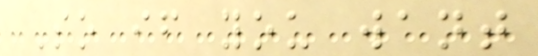So if you want
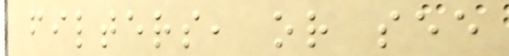filters, or see
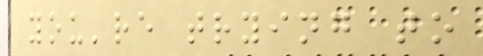you're trying to
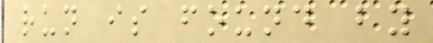run is found by
